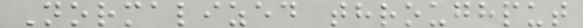Normalized throughput
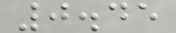0.45
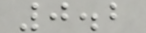0.2
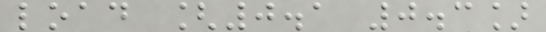load [0.1 0.3]
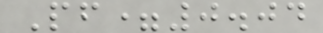Pf=0.04
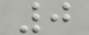0
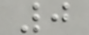0
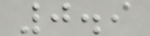0.9
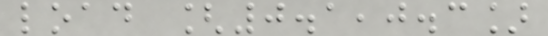load [0.1,0.3]
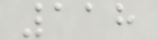118
